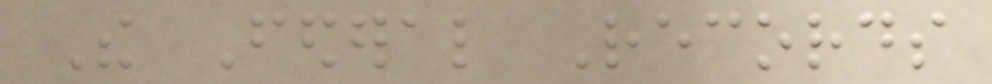The Federal Records
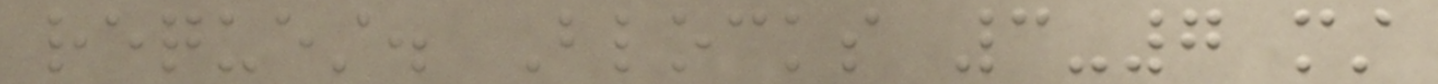request. Blocks 3-7 must
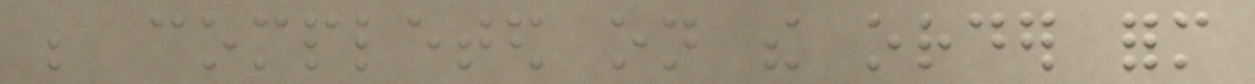be completed on the order form
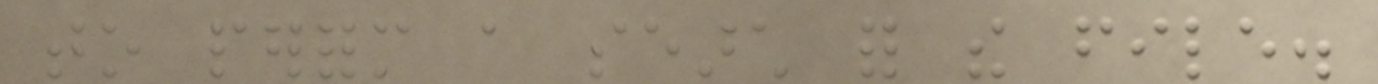to perform a search for the file.
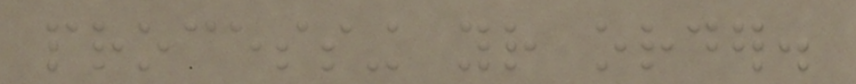processing your order.
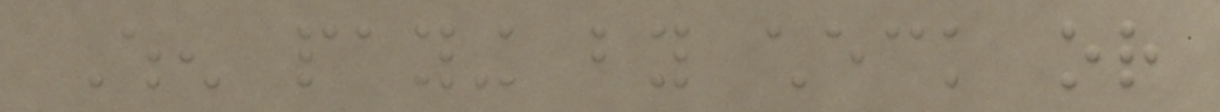When paying by check or
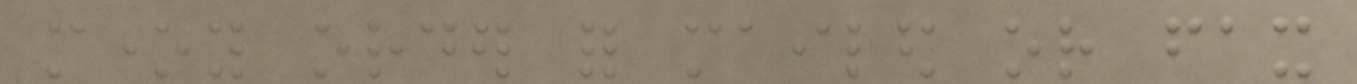money order for mailed or fax
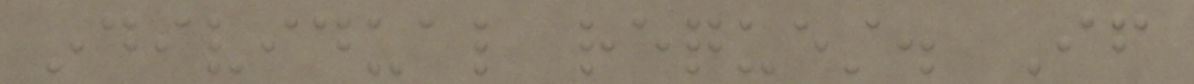individual request. If
